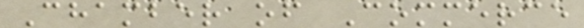Chamber of Commerce
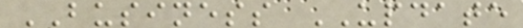BUSINESS UPDATE
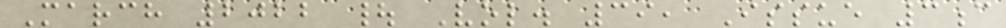March 2022 | Vol. 39, Issue 3c
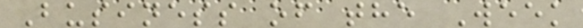Business of the Week
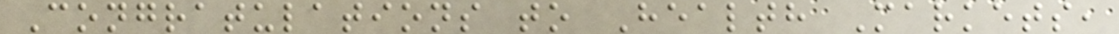Congratulations to Health Markets,
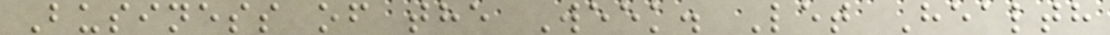Business of the Week. Let Health
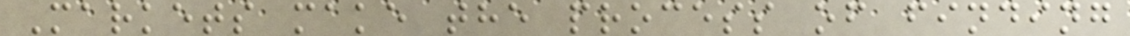Markets make the process of finding
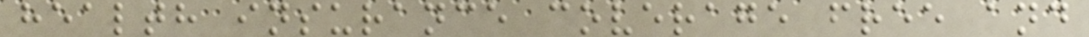health insurance coverage free and
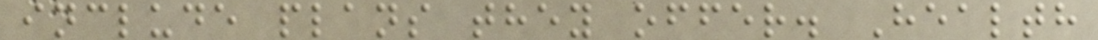include plans they offer. Health
